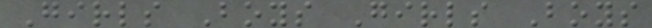Girls Boys Girls Boys
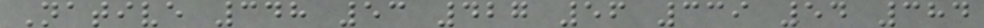Native 348 53 427 56 339 54 384
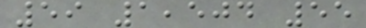59 1,504 55
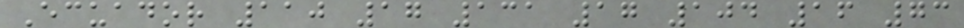Ecuador 110 17 131 17 104 16 73
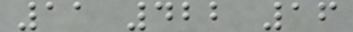11 422 16
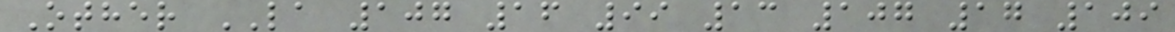Other LA 107 16 99 13 107 17 109
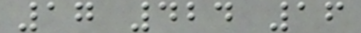17 424 16
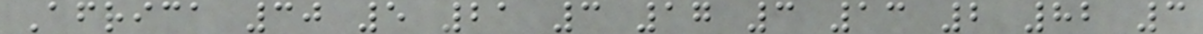Africa 30 5 21 3 17 3 13 2 82 3
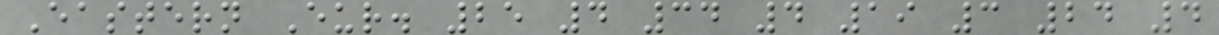Eastern Eur. 25 4 34 4 19 3 24 4
